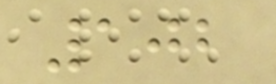102
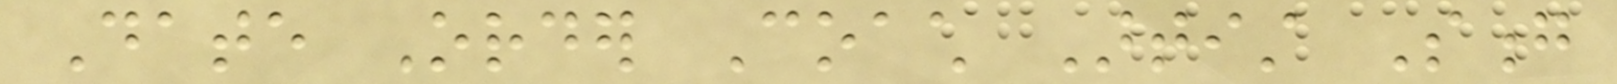Date Order Coach Artist Song
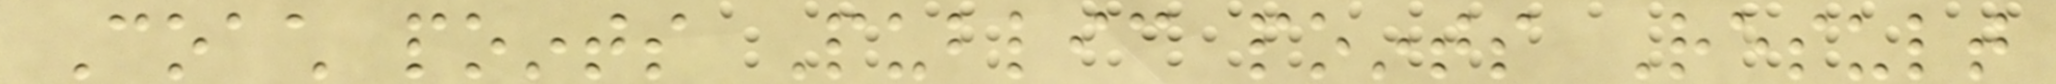Coach points Public points Result
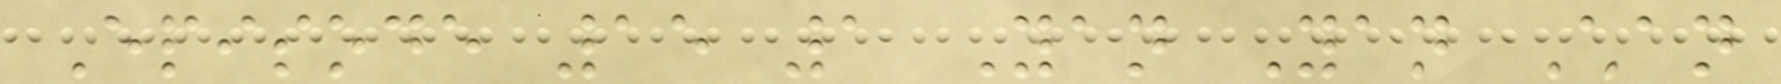Episode 15 1 Yan Yan Chan
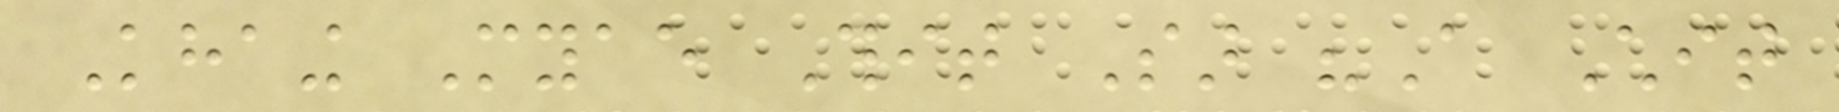Khaing Myae Thit Sar "A Chit
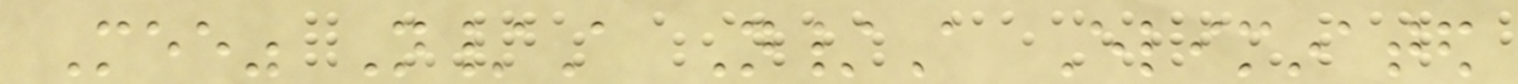Mee" N/A N/A Eliminated
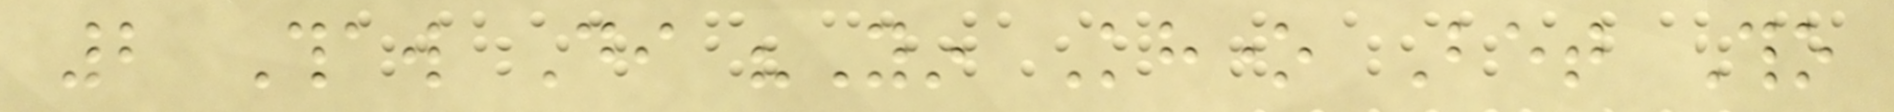2 Thaw Di "Yin Khone Bet Tho
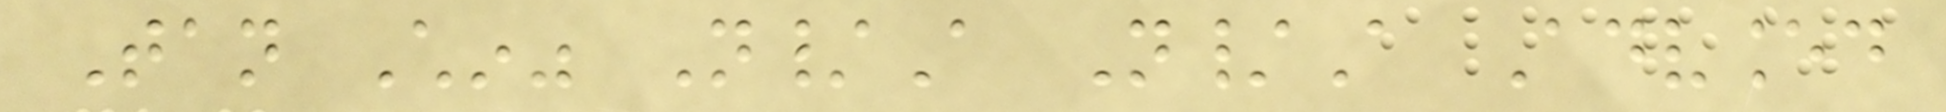Tan Chin" N/A N/A Advanced
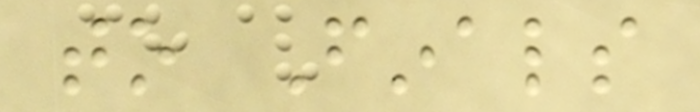to Finals
